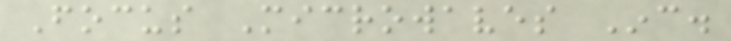Focus Microwaves Inc.
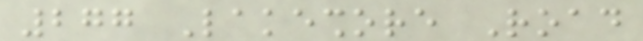277 Lakeshore Road
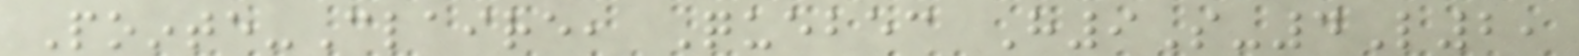Pointe-Claire, Quebec H9S-4L2,
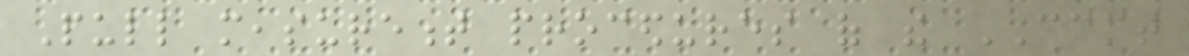Pull measurement procedures of the CCMT
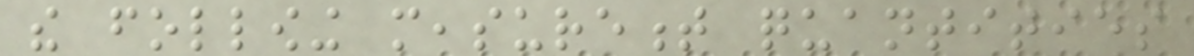the following measurement quantities
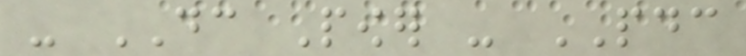- DC Power - PDC
